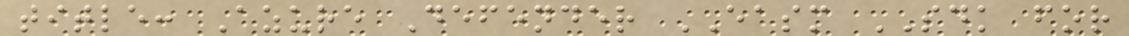title: Azure Defender EASM SDK for
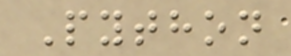Python
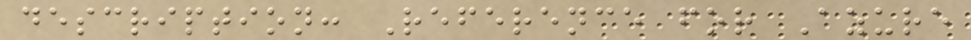description: Reference for Azure
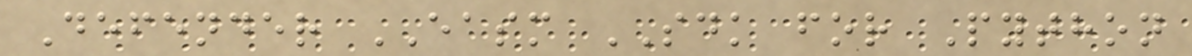Defender EASM SDK for Python
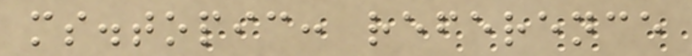ms.topic: reference
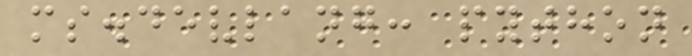ms.devlang: python
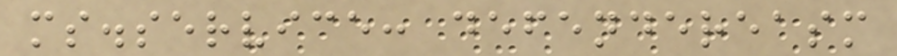ms.service: defendereasm
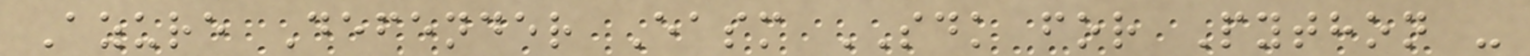Azure Defender Easm SDK for Python -
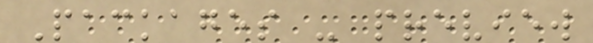Packages - preview
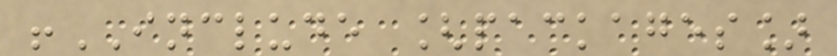!INCLUDE [packages]
